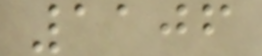1106
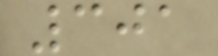301
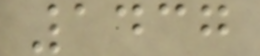1437
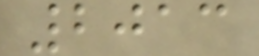2013
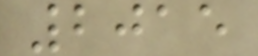2015
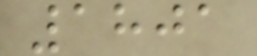1801
